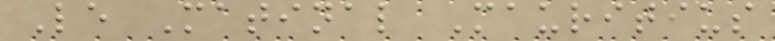Le Matinal Mauritius
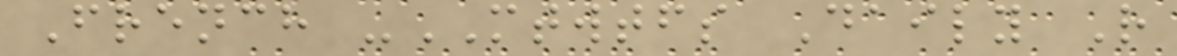French -MTWTFS Daily R
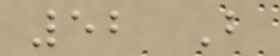52 B
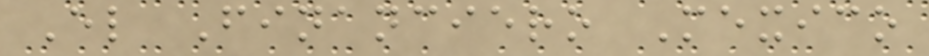El Financiero Mexico
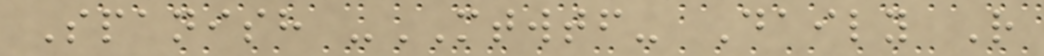Spanish -MTWTF- Daily R
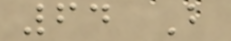64 B
